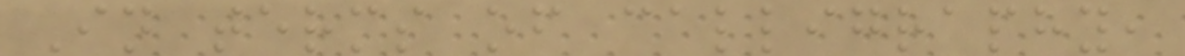In terms of calligraphy,
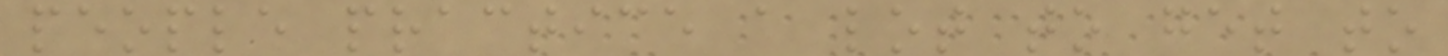people practice a lot to get to
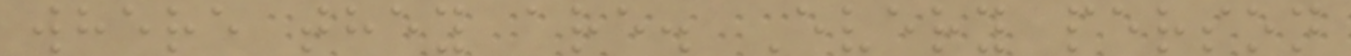where they are. Every person
